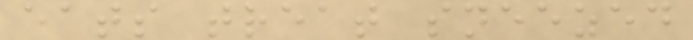eats treat sneezed
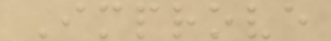Improve
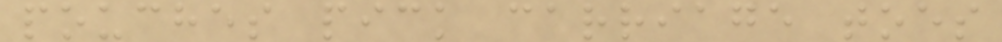pouches pick carriage toes
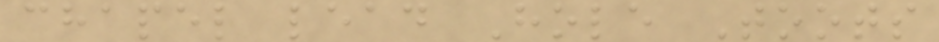chapel lead Hole Toots
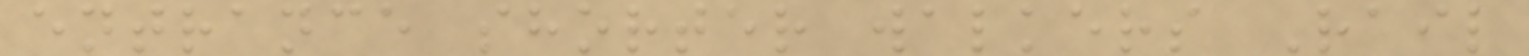entrance shorter walkers Rail
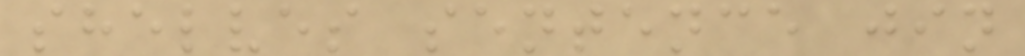shelves sentence jin
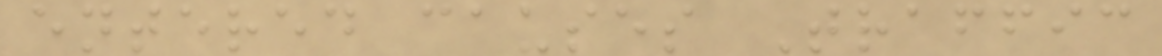entered causes Traffic
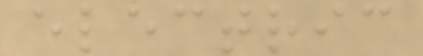electric
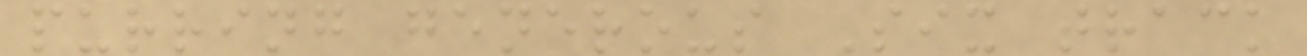purring generous Six track
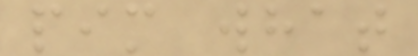pim what
